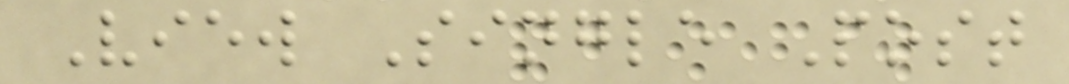View Single Post
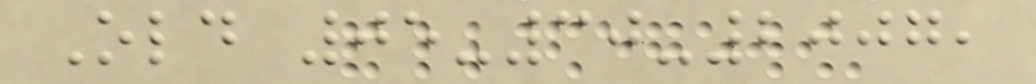Old 05-30-2007,
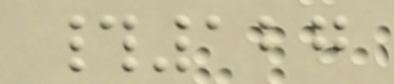#127
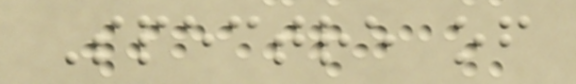Spectre of
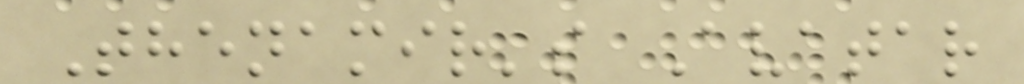Thenamir's Avatar
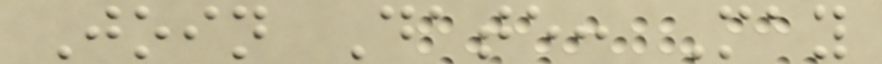Join Date: May
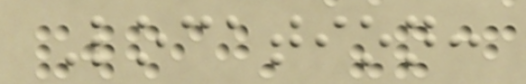Location:
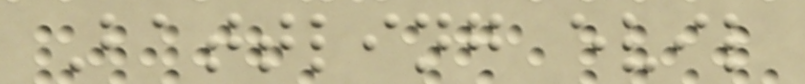Battling evil
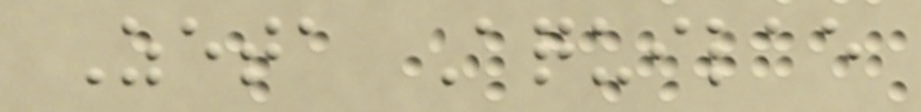Zeta Aquilae
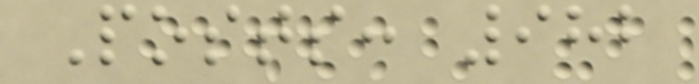Posts: 982
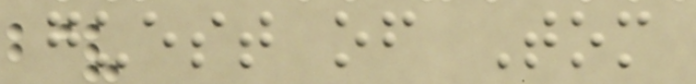guest of Tom
